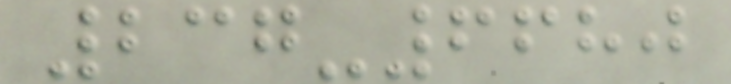237-6680
